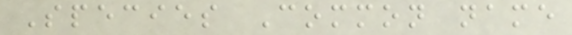Species Common name
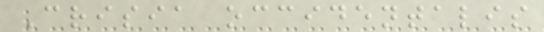Crisia occidentalis
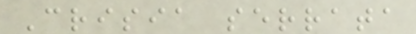Crisia serrata
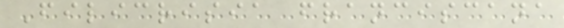Filicrisia franciscana
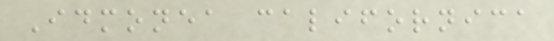Idmonea californica
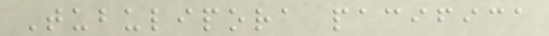Tubulipora pacifica
